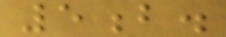5b.
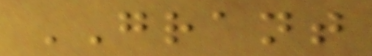GRANT
